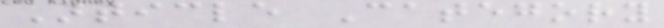Article Category
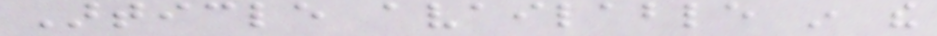Article available in the
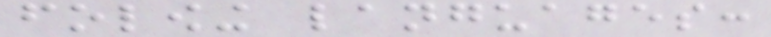folowing languages:
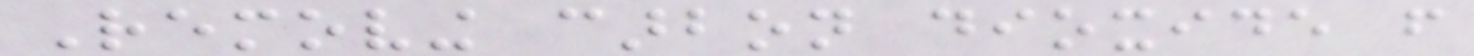Removing carbon dioxide from
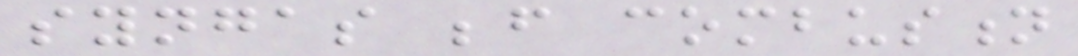syngas before combustion
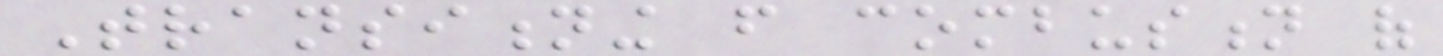Transitioning from combustion of
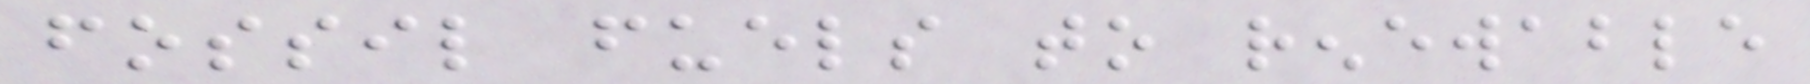fossil fuels to renewable
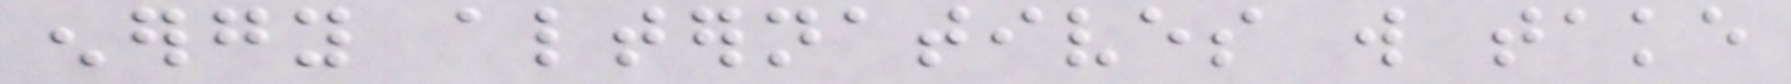energy alternatives will take
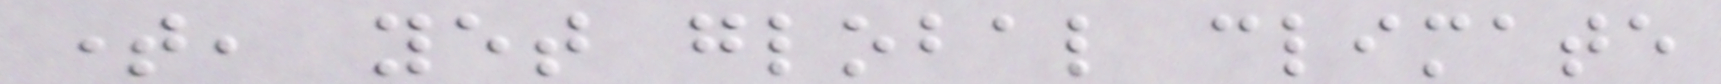time, yet global climate
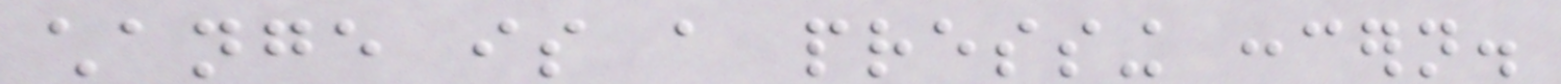change is a pressing concern.
